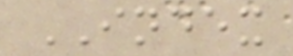INDEX
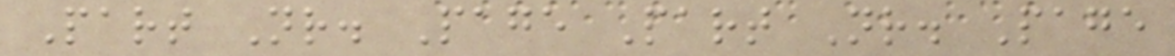Part Nr. Page Part Nr. Page
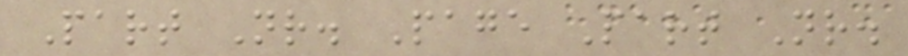Part Nr. Page Part Nr.
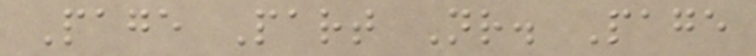Page Part Nr. Page
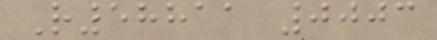R58811 0003
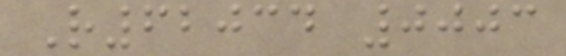R62034 0003
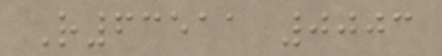R63511 0003
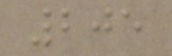205
